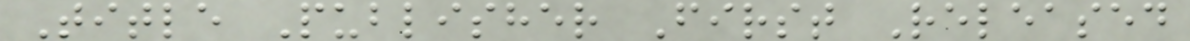Title Publisher First Released
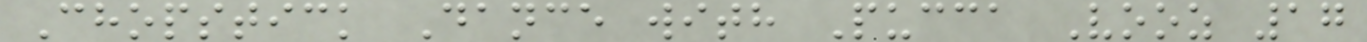Chopstick Dance with Pucca Vooz 17
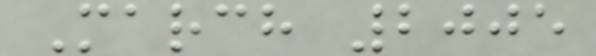March 2005
